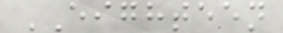EIGHTEEN
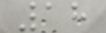18
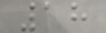18
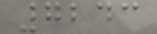7243
